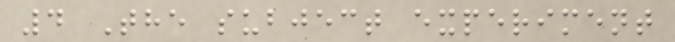4 The subject experiment
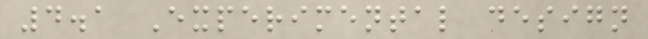4.1 Experimental design
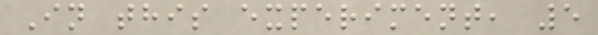In this experiment, 5
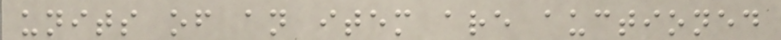units of an item are auctioned
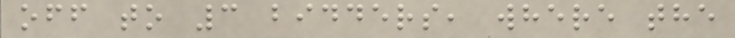off to 3 bidders, where the
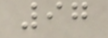97
